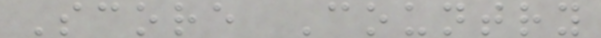Score Country
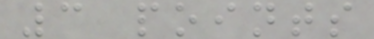3 points
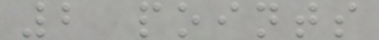2 points
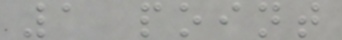1 point
